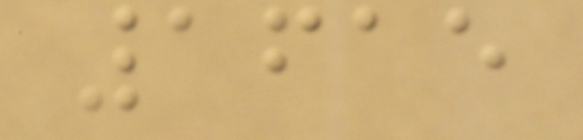1615
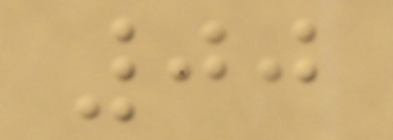00
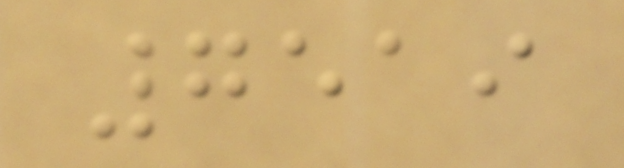7519
